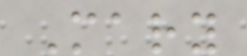Mary
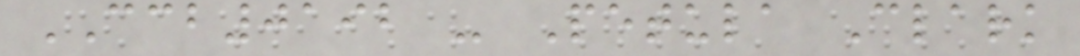CCB0192 - Petula Clark
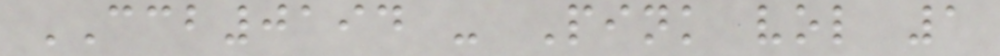CCB0194 - Pink vol 1
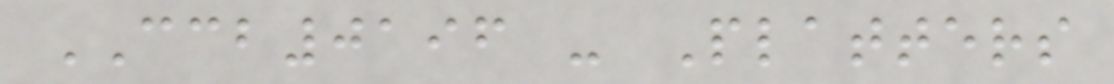CCB0196 - Platters
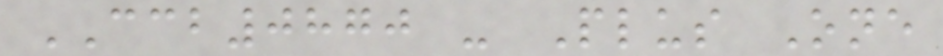CCB0870 - Plus One
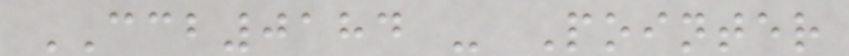CCB0184 - Pointer
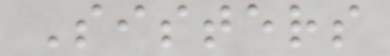Sisters
